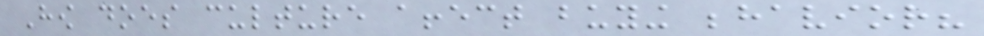How does culture affect buying behavior?
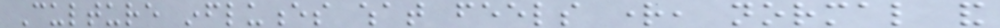Culture influences what feels right, normal and
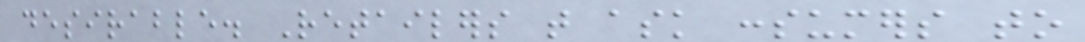desirable. Retailers that ask consumers to
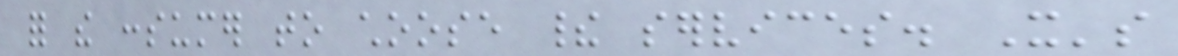for the consumer to choose their services. It's
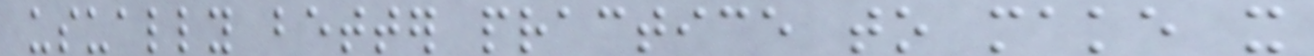usually better practice to make it
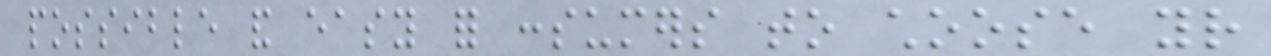possible and easy for consumers to choose your
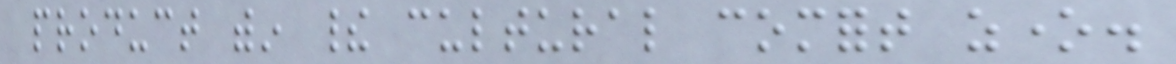product within their cultural comfort zone.
